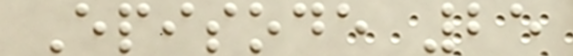Episode 25
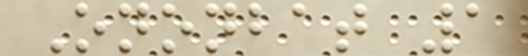Ononbat 1
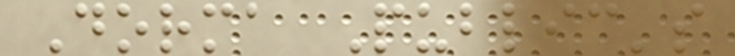Dorma Public's
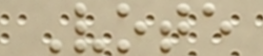Vote
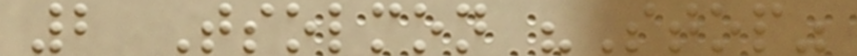2 Tsolmon "Stop"
